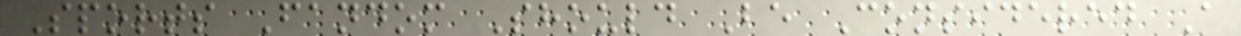Sports Fandom Should Be Considered A
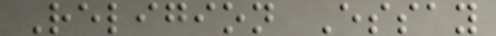Religion Essay
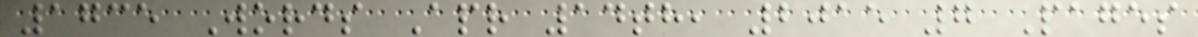1735 Words Apr 14th, 2015 7 Pages
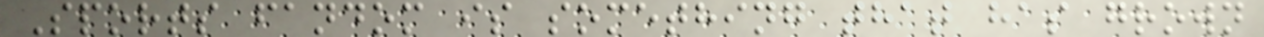Sports fandom is something that has grown
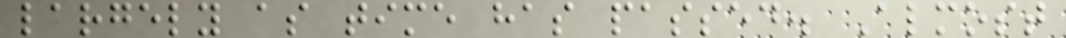largely as time has passed. Almost
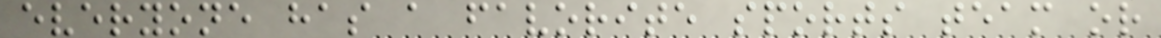everyone has a favorite sports team or
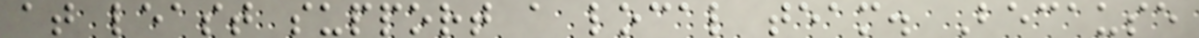at least support a local team. Because
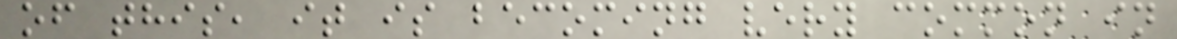of this, it is becoming very common in
